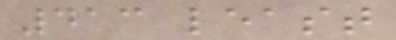413 least
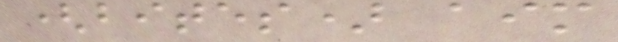(bites) aim
